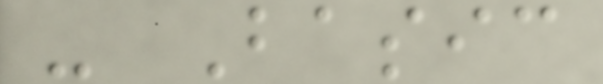- Basic
